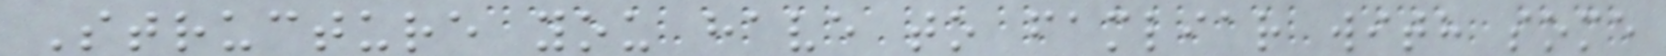Structure you have to famliar with some
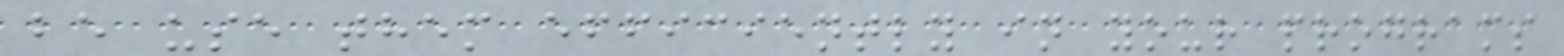be use them efficiently in your programs
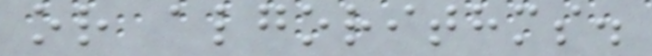or algorithms.
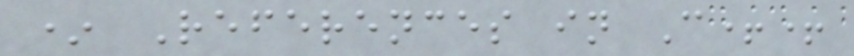* References in C++
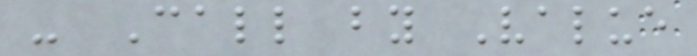- Call by Value
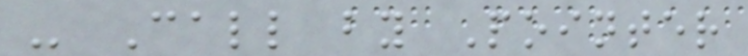- Call by Pointer
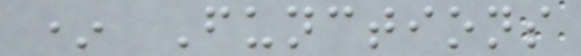* Functions
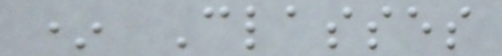* Classes
